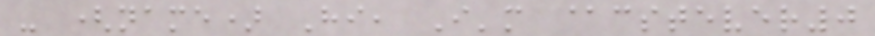- (name) Hi, I'm @cstever0
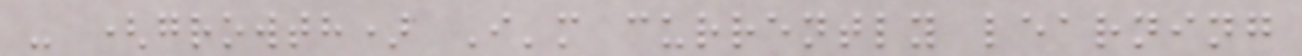- (growth) I'm currently learning
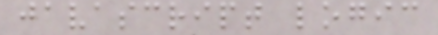javascript logic
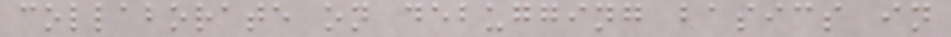collaborate on debugging basics in
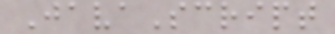JavaScript
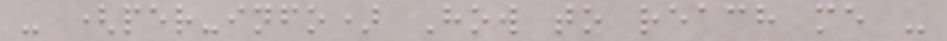- (per-info) How to reach me -
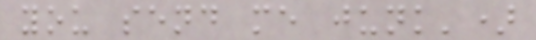you send me junk')
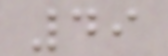49
